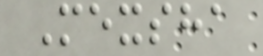Mexsha
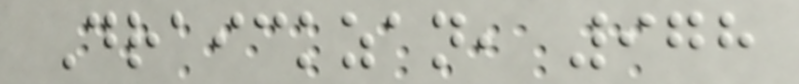Draickzan, 978
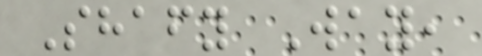Shafy Way,
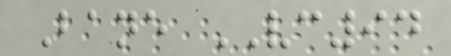Bane VC94
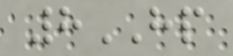8HP
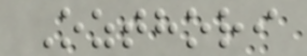Ozthori
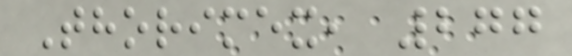Thorimex, 277
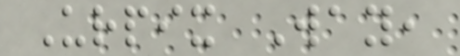Urpix Way,
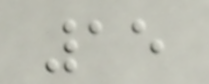15
